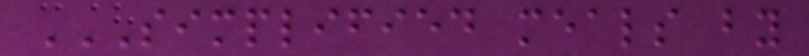SIMPLIFIED MEALS BY
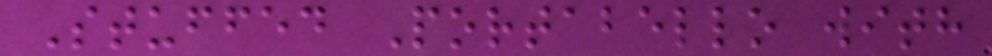Stuffed Portabello with
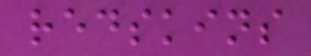redskins
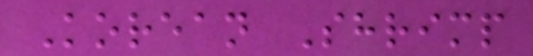Korean Shrimp
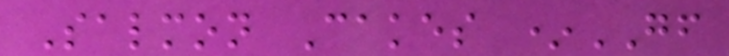Salmon Cakes *GF
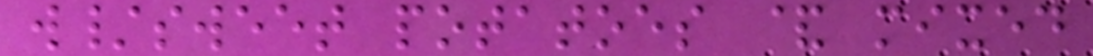w/sweet potatoes & mixed
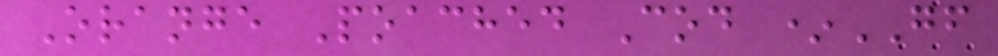Orange Poached Cod *GF
